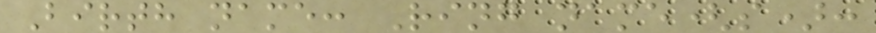Birth name: Ring name(s):
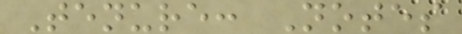Tenure: Notes
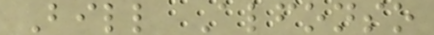Bill Alfonso
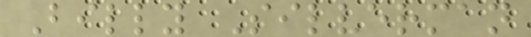Billy Silverman
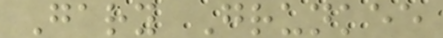Gary Grunkee
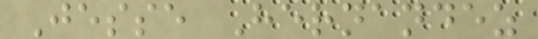Jesse Hernandez
